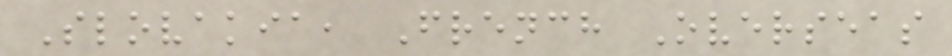Slovakia, French Overseas
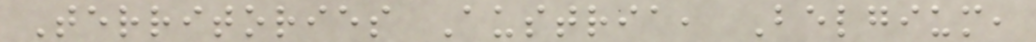Territories Austria, Belgium,
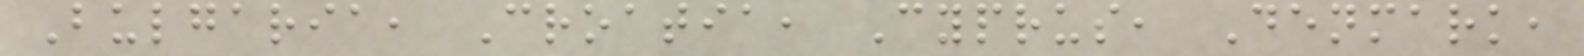Bulgaria, Croatia, Cyprus, Denmark,
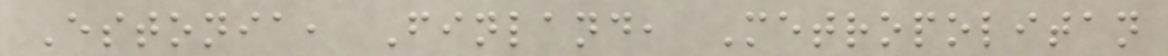Estonia, Finland, Metropolitan
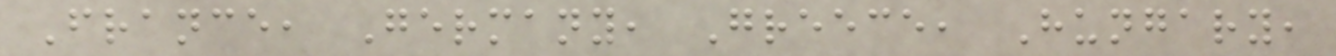France, Germany, Greece, Hungary,
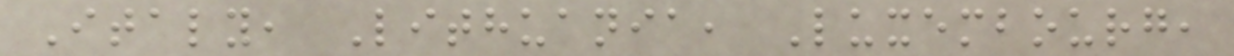Italy, Lithuania, Luxembourg,
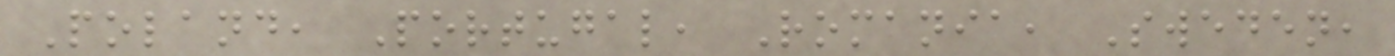Poland, Portugal, Romania, Sweden,
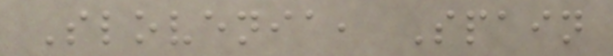Slovenia, Spain
